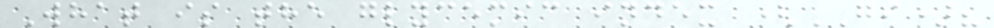What is the glycemic index (GI)?
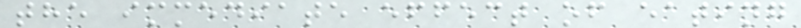the immediate effect of eating
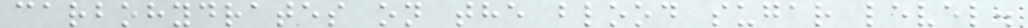carbohydrates on the blood sugar level.
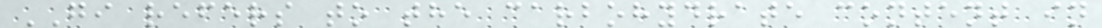GI refers to the carbohydrate content in
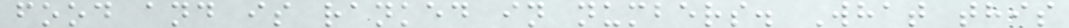food and is ranked in numbers. What this
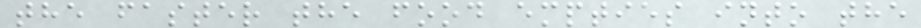the faster the food empties into the
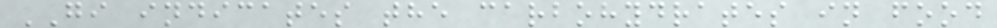GI indicates the carbohydrates in food
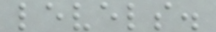levels.
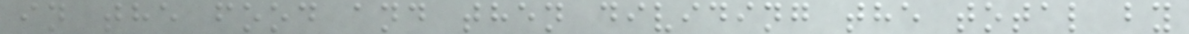in the food and then dividing the total by
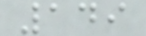149
